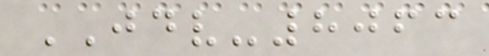JDV-8063
